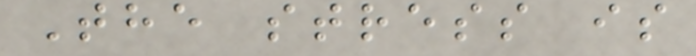The stress is
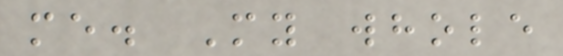me. My whole
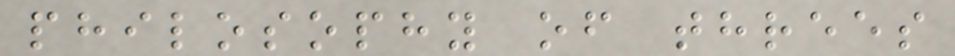philosophy of threes
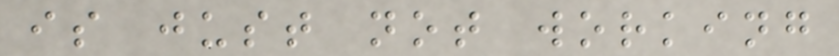is just not working
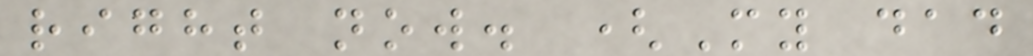right now. (My dad
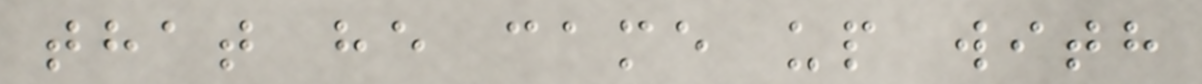that he came up with
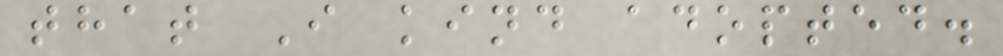that I kind adopted.
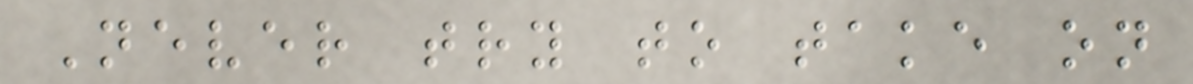Never try to take on
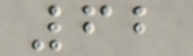62
